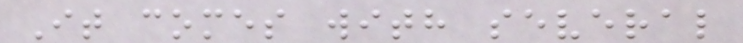It comes with several
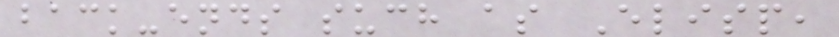back-ends such as Elisp,
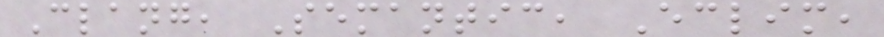Clang, Semantic, Eclim,
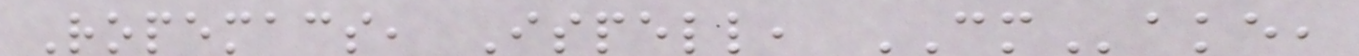Ropemacs, Ispell, CMake,
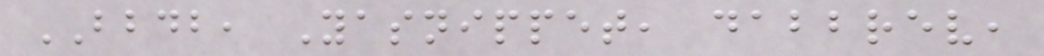BBDB, Yasnippet, dabbrev,
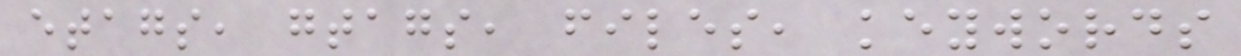etags, gtags, files, keywords
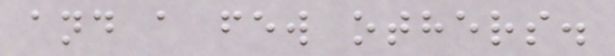and a few others.
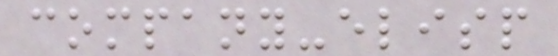company-elisp
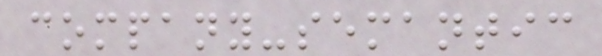company-semantic
